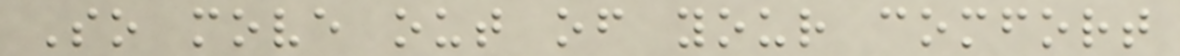So move out of your comfort
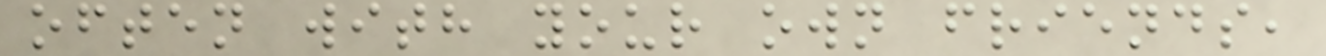often with your own friends,
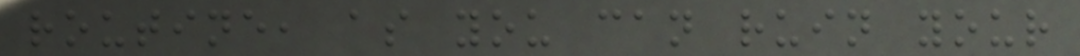routine, as you can ruin your
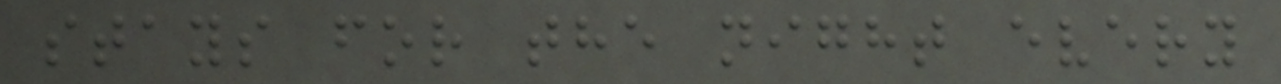stays for the night every
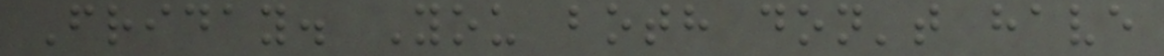Friday. You both don't have
